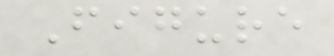Figure
